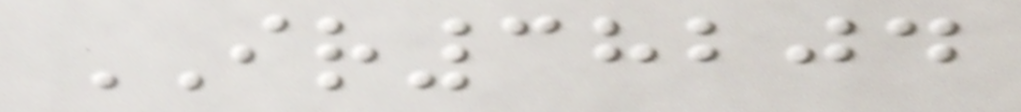IR38204
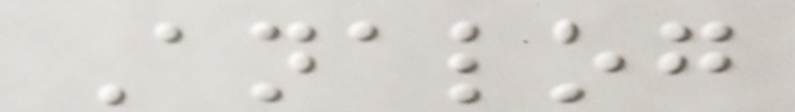Analog
